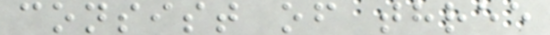consist of three
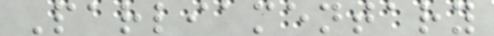Parliamentary
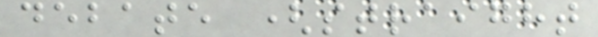debate (straight
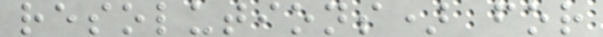resolutions) for
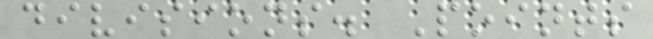divisions. Points
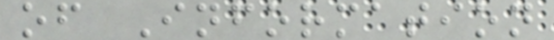of Information
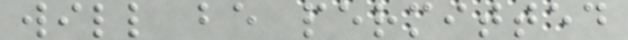will be permitted
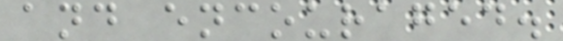and encouraged.
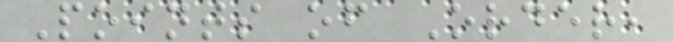Points of Order,
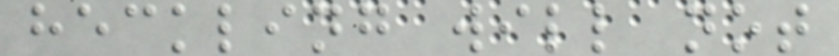heckling will not
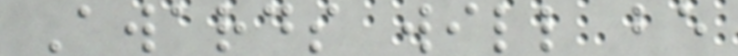Awards will be
